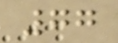77
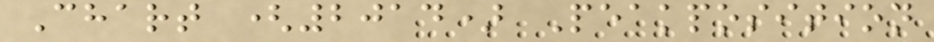Chart (2014) Peakposition
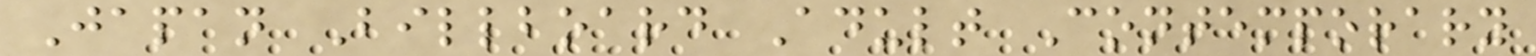Japan Billboard Adult Contemporary
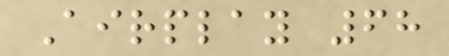Airplay 68
